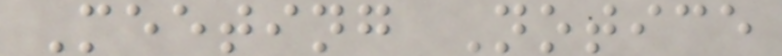Meeting Notice
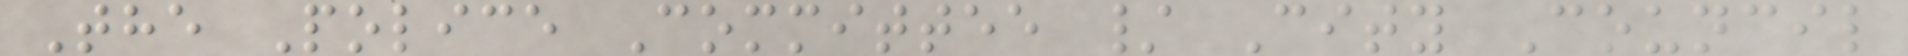The Police Committee / City Council
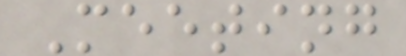Meeting
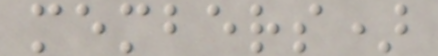members)
